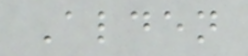Alden
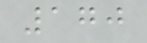170
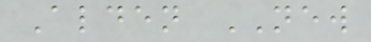Alden NEW
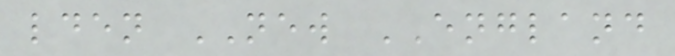lden NEW ENGLAND
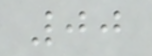00
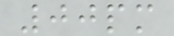00pm
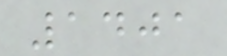1401
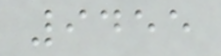9455
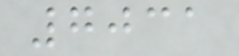7031
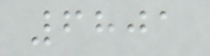6801
